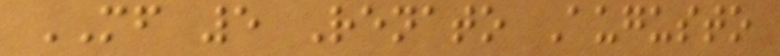MF 5 Renato Augusto
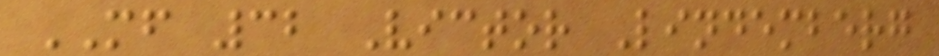MF 32 Victor Lindemberg
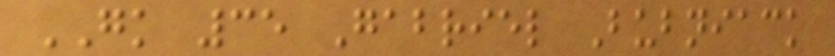GK 35 Gabriel Bubniack
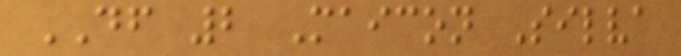DF 2 Maicon Silva
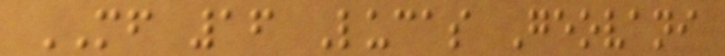MF 16 Lucas Geovani
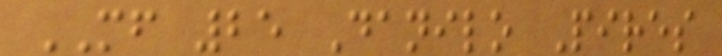MF 25 Danilo Pires
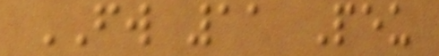FW 11 Peu
